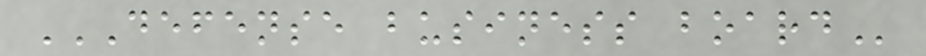DEFENSE BUSINESS BOARD
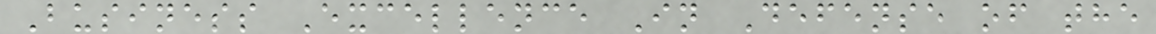Business Excellence In Defense of the
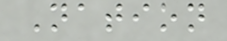Nation
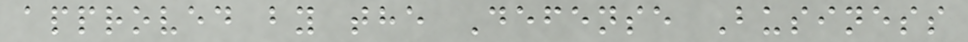approved by the Defense Business
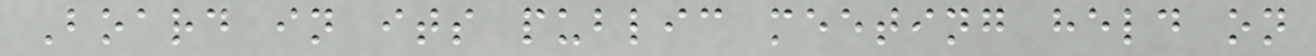Board in its public meeting held on
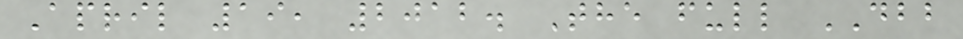April 19, 2012. The full DBB
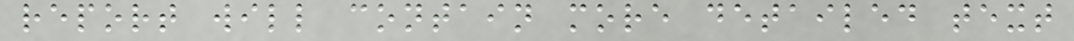report will contain more detailed text
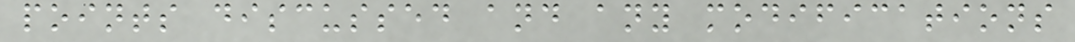points discussed and any modifications
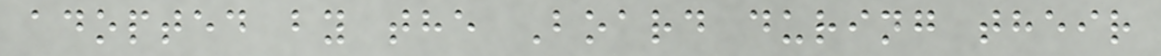adopted by the Board during their
